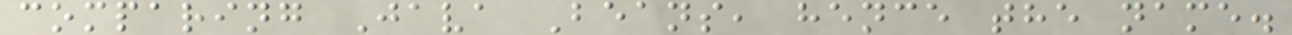comparing Java Beans, hence the name.
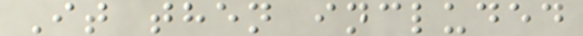It then included
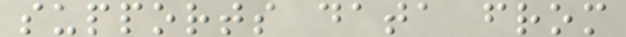supports data from
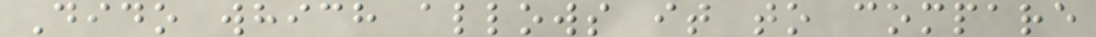Dido which allows it to compare
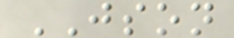JSON
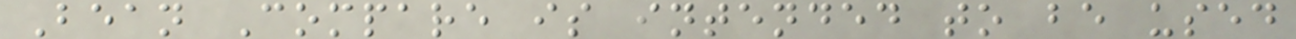Bean Compare is intended to be used
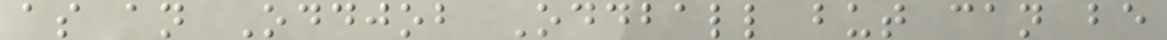as an Oddjob Oddball but can be
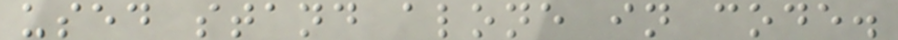used stand alone in code.
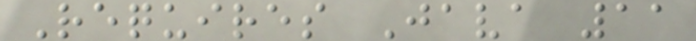Requires Java 11
